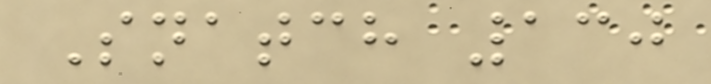Snatch 130
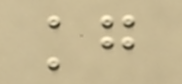kg
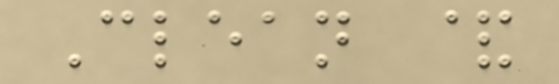Clean &
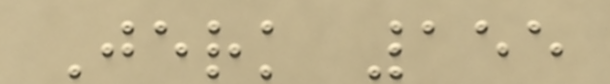Jerk 155
